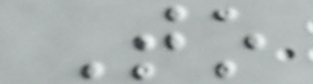To
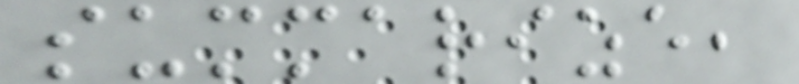summarize,
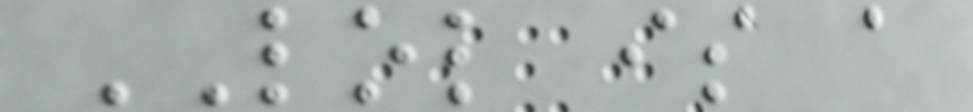LOL is a
